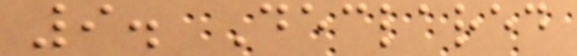9. Declared
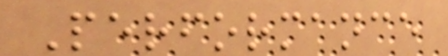Performance
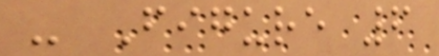- Figure 6
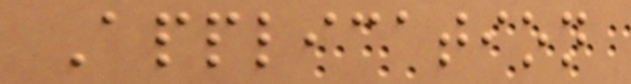Application
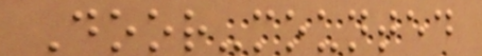Door-mounted
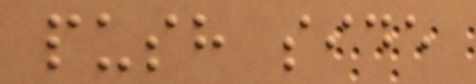push side
